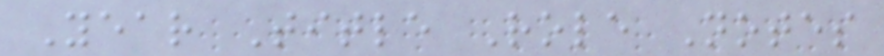Year Title Role Notes
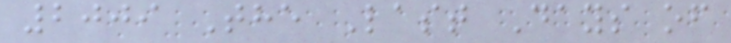2009 The Last Days of
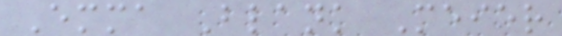Emma Blank Meier
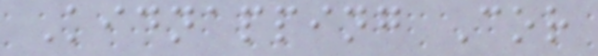Kidnapping Cor
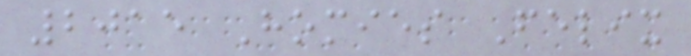2015 Homies Felix
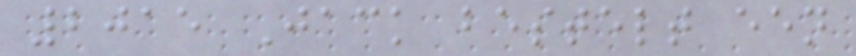2015 Jack bestelt een
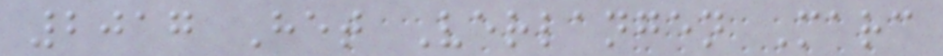2017 Het Verlangen Marc
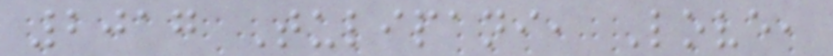2017 Tulipani, Love,
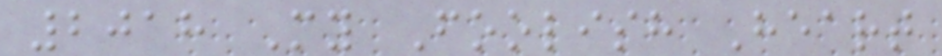2018 My Foolish Heart
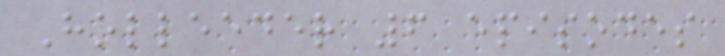Holleeder 6 episodes
